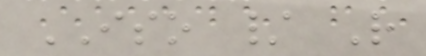ISO / R
